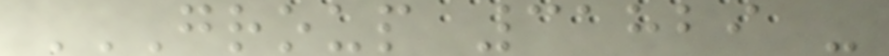GROUP 31829 -
